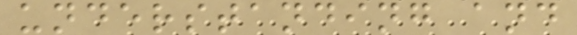understanding and
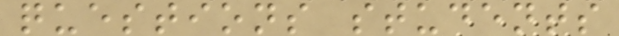questions students
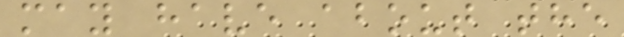may have about the
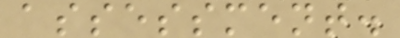assessment.
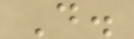D.
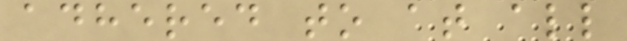adhered to at all
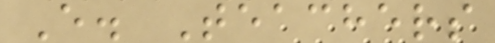E. Teachers
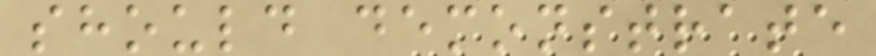should demonstrate
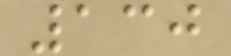130
